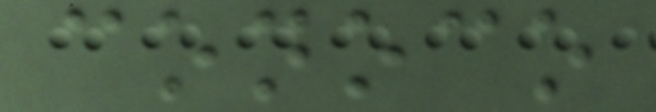conoco
